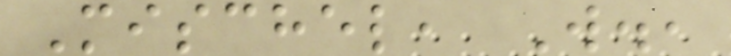Mischel, W.,
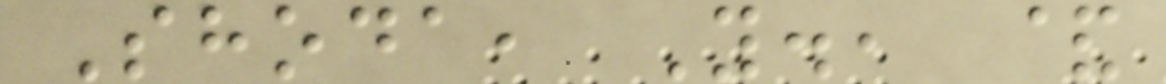Shoda, Y., &
